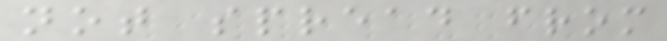not spread from
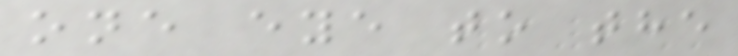one eye to the
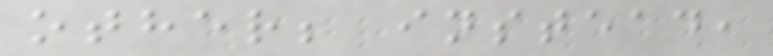other; instead,
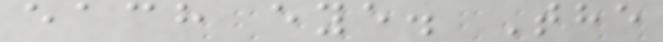each eye. The
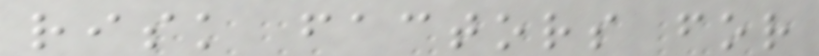risk factors for
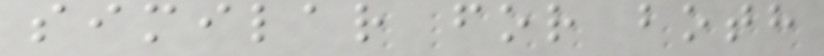similar for both
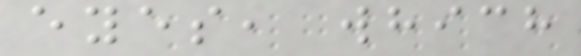eyes, which
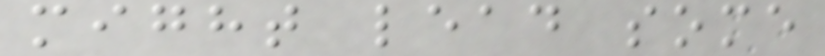might lead some
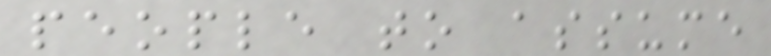people to assume
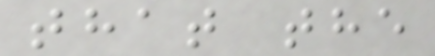that the
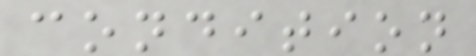condition
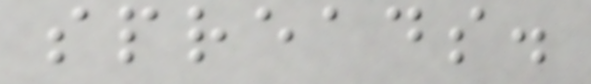spreads.
